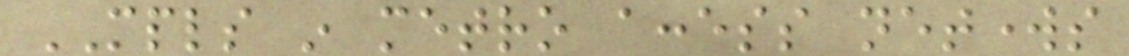MPLS in metro access networks
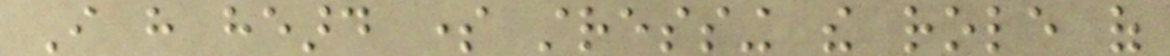I have heard some stressing the role of
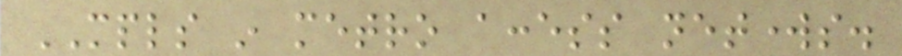MPLS in metro access networks.
